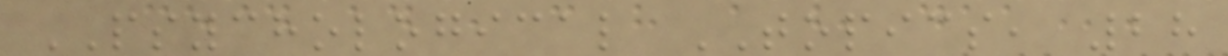PSYCHOLOGICAL TOPICS, 28
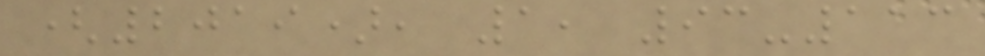(2019), 1, 93-113
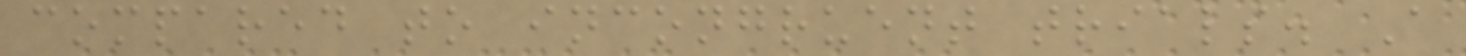compared to incongruent trials. A
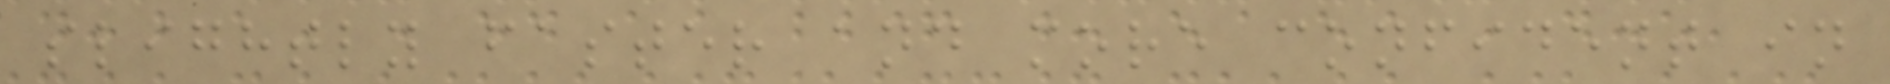slightly faster and more confident in
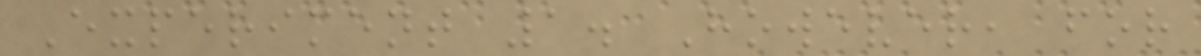Experiment 1. However, for
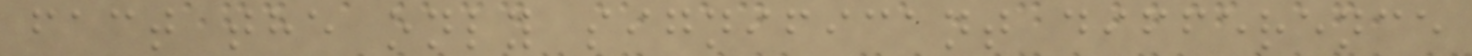fact the only significant difference
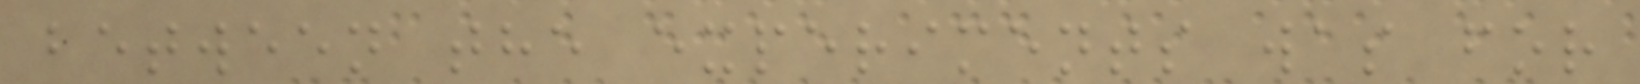between the experiments was for
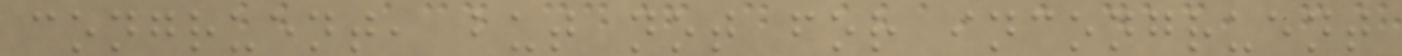congruent, but not for incongruent
